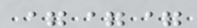===
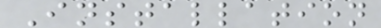Installation
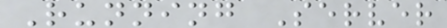Running Server
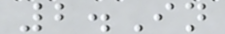2.In
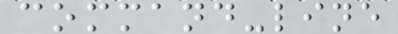command-line
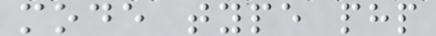mode type php
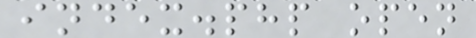index.php open
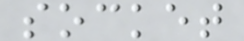socket
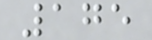175
